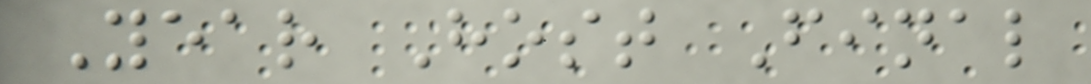Year Host Final
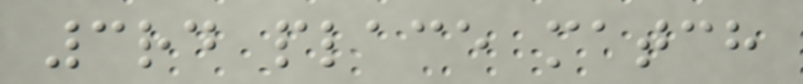3rd place match
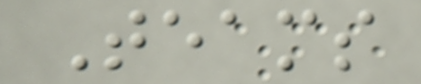Teams
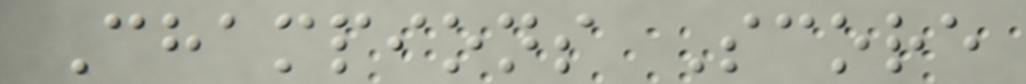Champions Score
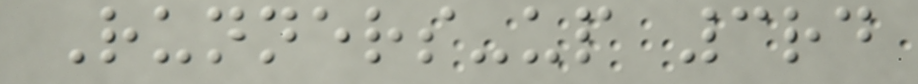Runners-up 3rd
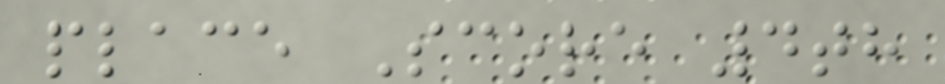place Score 4th
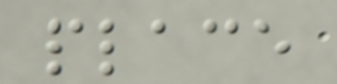place
